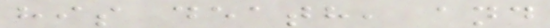his death, and
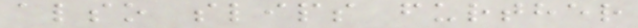also slips further
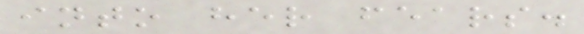into her fears.
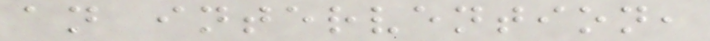an intervention,
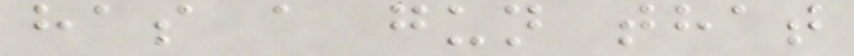has a gun that
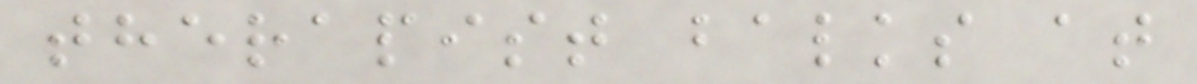therapist balks at
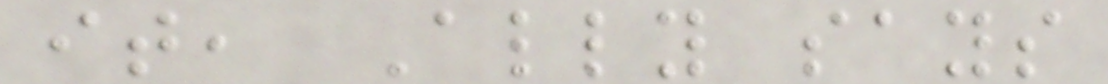it, Ally says
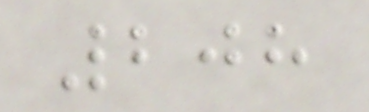208
